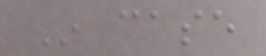In case
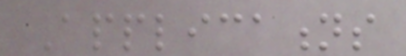Applications
